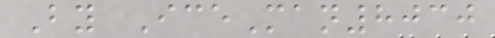By IceMan8030
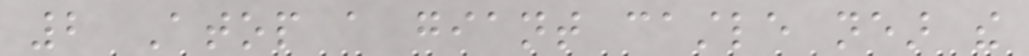2 Atop a giant castle near the
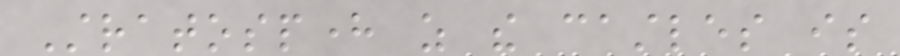Stratosphere as the castles is
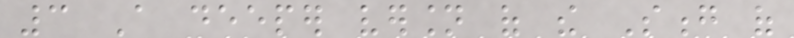3 A deeper version of the Song of
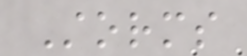Storms
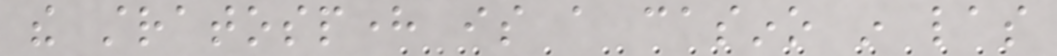the stratosphere is a casino in las
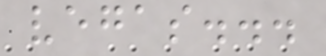vegas...
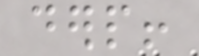derp!
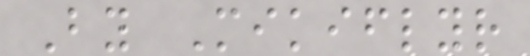By Mikiflyr
